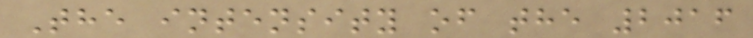The intensity of the 2016
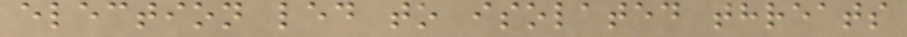election led to isolated threats
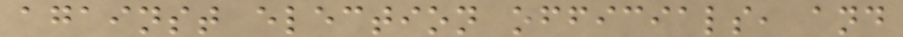against election officials, and
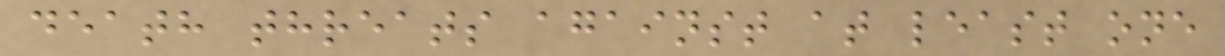death threats against at least one
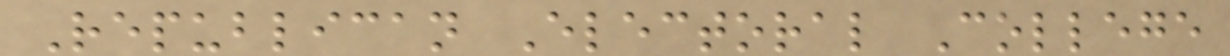Republican Electoral College
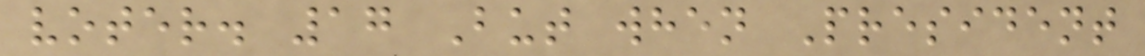voter. 17 But when President
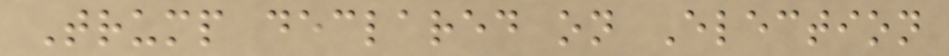Trump declared on Election
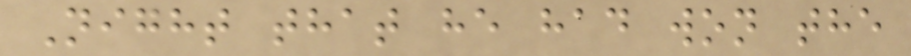Night that he had won the
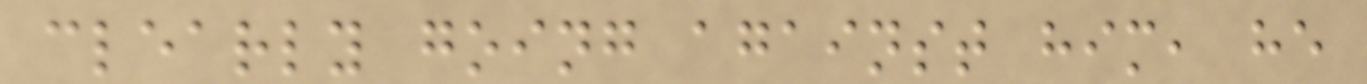clearly going against him, he
